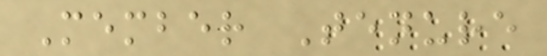Member Tenure
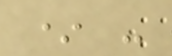* -
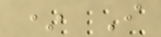* I
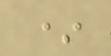*
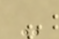-
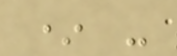* -
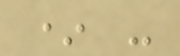* -
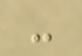-
